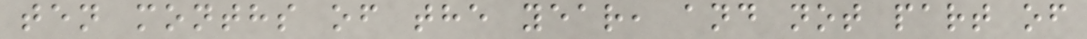ten months of the year, and not part of
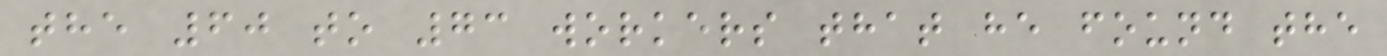the 60 to 73 workers that he found the
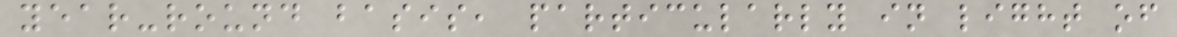year-round basis, particularly in light of
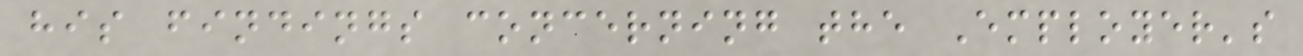his findings concerning the Employer's
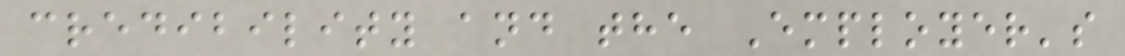credibility and the Employer's
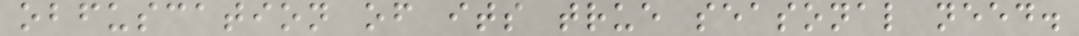obfuscation of its true seasonal need.
